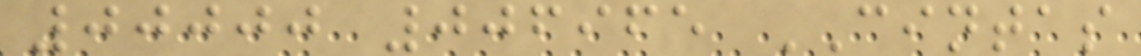00000 006965 CINTAS
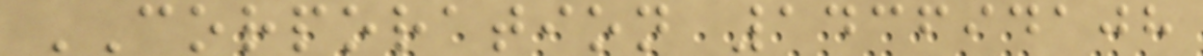CORPORATION 143694108
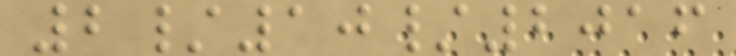2/10/2016
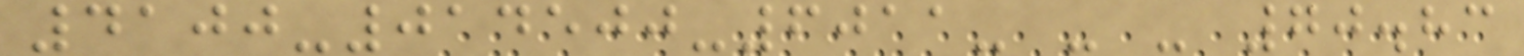4100-014500-6011- - - 70.83
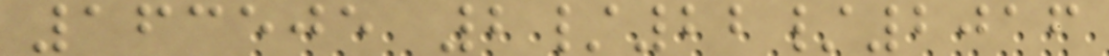163505 2/22/2016
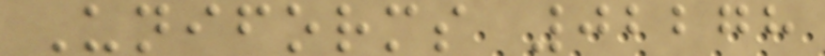Uniforms 02278
